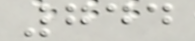744
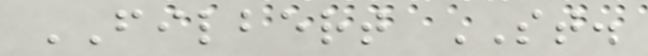FILBERT ST.
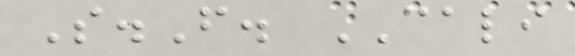S.F. CALI
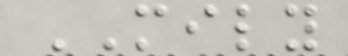MILY
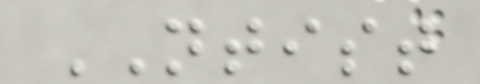NTIST
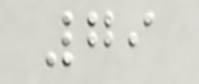79
